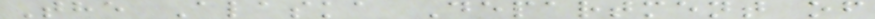The Alaska Department of
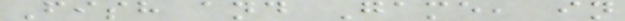Fish and Game, in
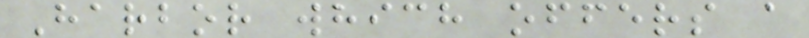Harbor which offers a
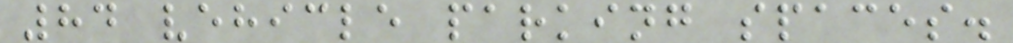84 vehicle parking spaces.
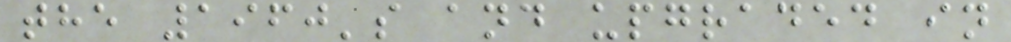the 1960's and upgraded in
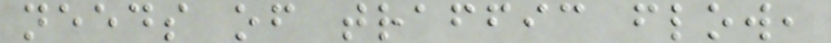needs of traffic flow,
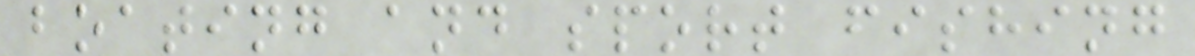boating and sport fishing
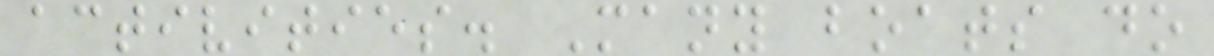activities. Many boats do
